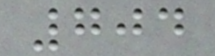704
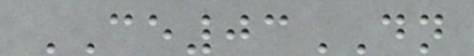CE03DN
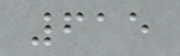615
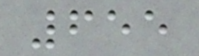655
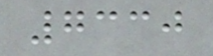7330
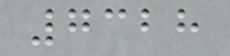7328
